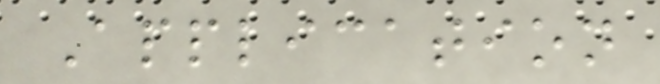Application
